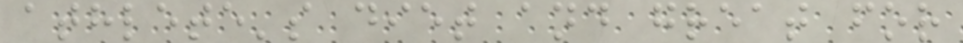athlete's diet and great for
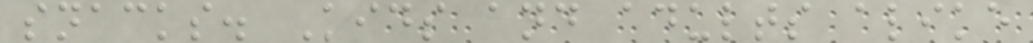snacks. Kids and adults alike
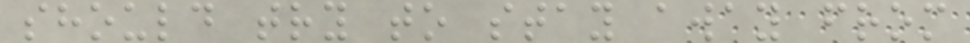should try to stay away from
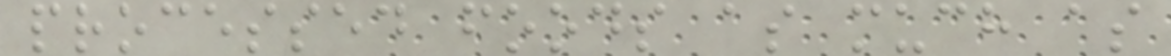processed foods as much as
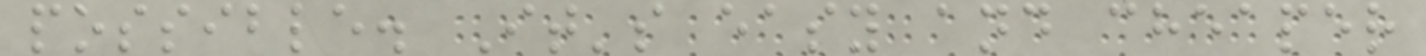possible. It's easy and cheaper
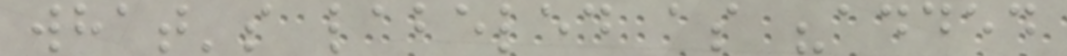what's labeled as "added
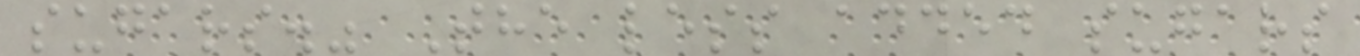sugars." The less added sugars
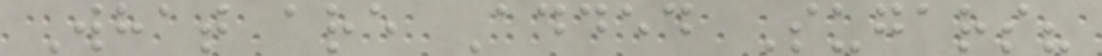What are Added Sugars?
